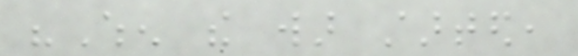"When the war started,
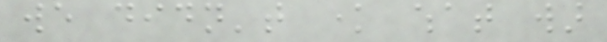we didn't know what war
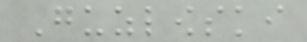Guzlowski
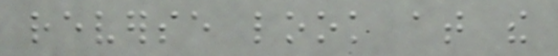reverse look at the
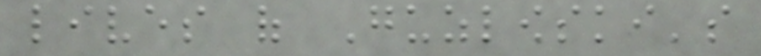lives of Guzlowski's
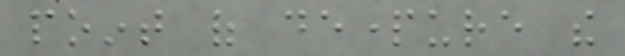point of departure the
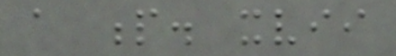a p. xvii
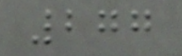277
